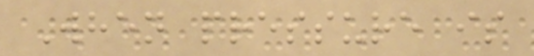When pressure is
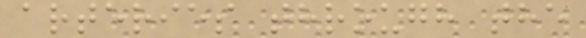arteries through the
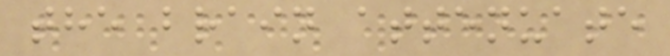the brain attenuate
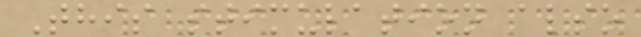This stimulation also
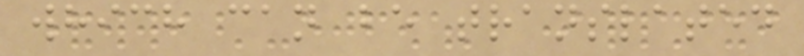which can be translated
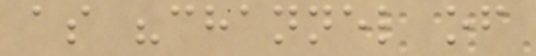as "channel of
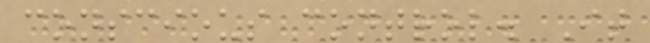conscious control. It
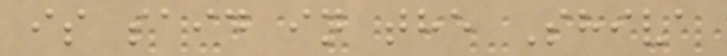is said in the Shiva
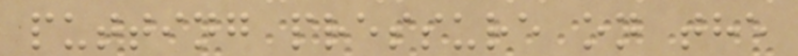putting pressure on the
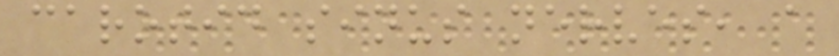carotid sinus nerves, a
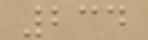234
